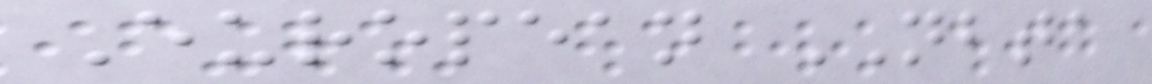European NBTA
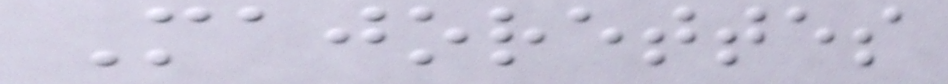Majorettes
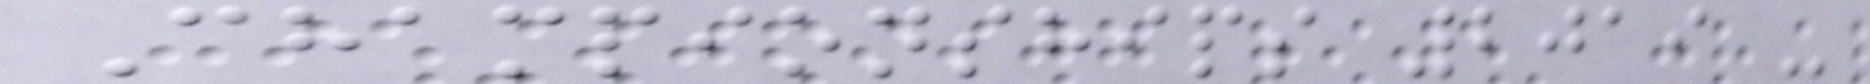Championships 2019 -
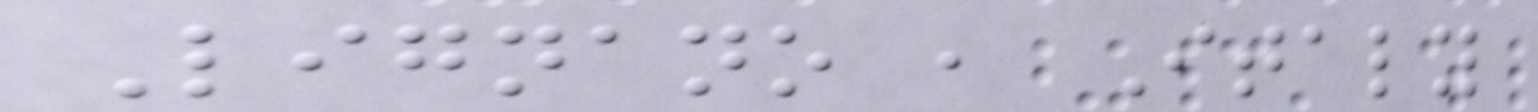Lignano , Italy
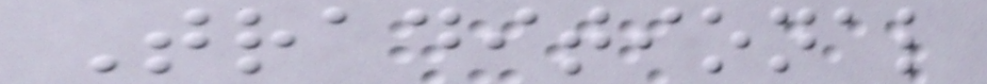Traditional
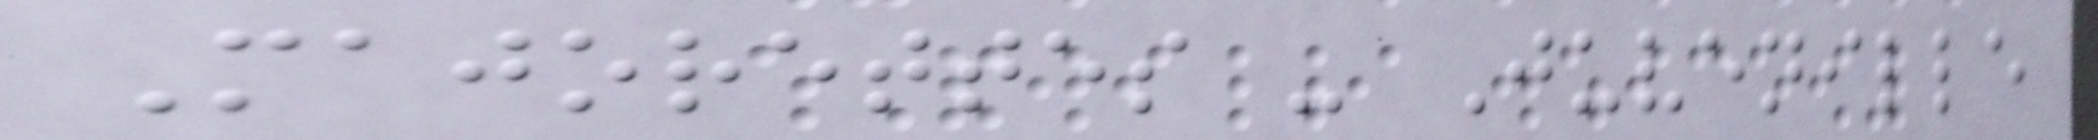Majorettes - Juvenille
